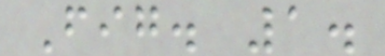Fig. 1.
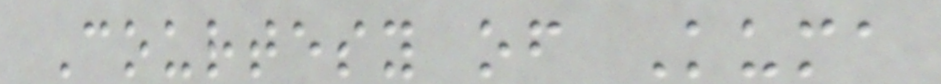Courtesy of Kuma
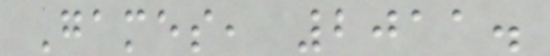Games, 2011.
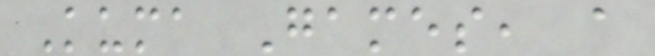Kuma Games, a
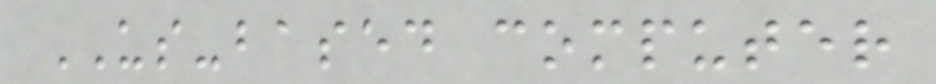US-based computer
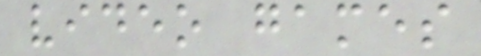video games
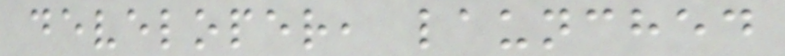developer, launched
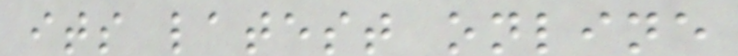its latest online
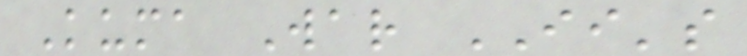Kuma War II's
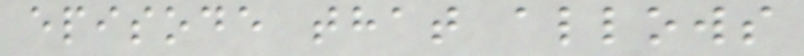episode that allows
